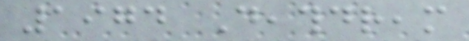1974 Deathdream
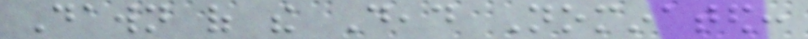Dawn of the Dead Nominated:
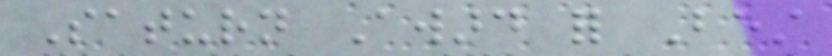Saturn Award for Best
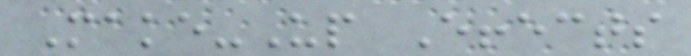Make-Up Effects
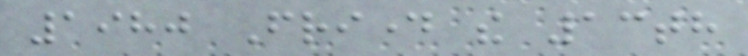1980 Friday the 13th
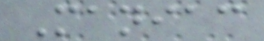Maniac
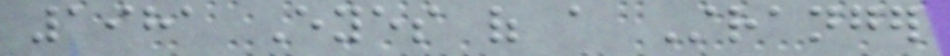1981 Eyes of a Stranger
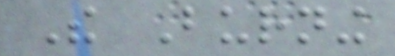The Burning
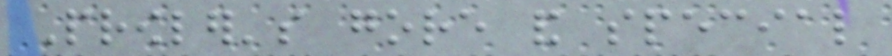Prowler's gore and special
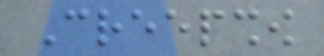Creepshow
